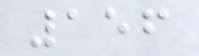156
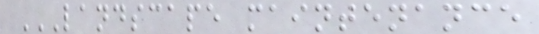LANDSCAPE MAINTENANCE
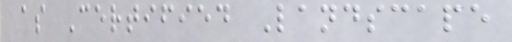as Certified Landscape
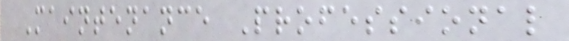Maintenance Professional
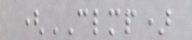(CLMP)
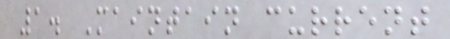1. Maintain current
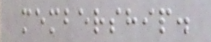membership.
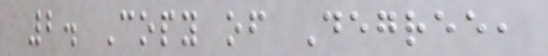2. Copy of Degree,
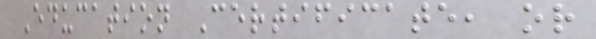Education Certificate, or
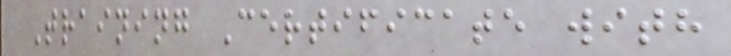Training Certificate with
